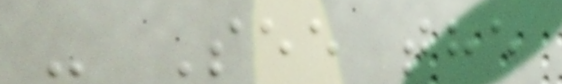- See the
